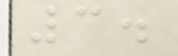3.
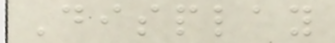Display
